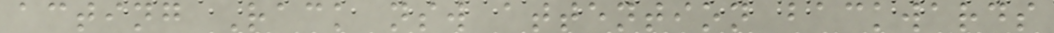acting Rack nsw attention backwards
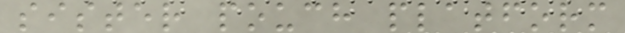sister pouch platform
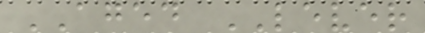AGED LEVER
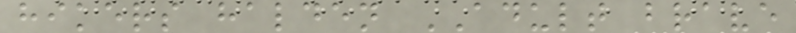hikers halden ADULT brave
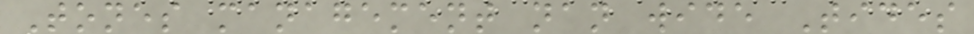Tones management nan wide Tides
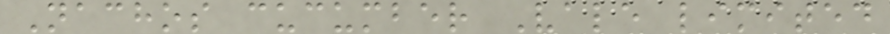Nachos cucumber Vale limited
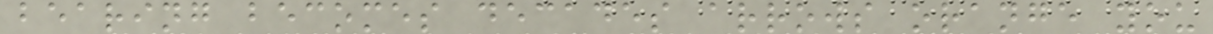bearing becomes decades arrows orange you
